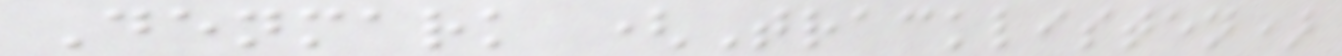Denmark (Tracklisten)
